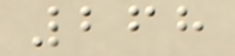268
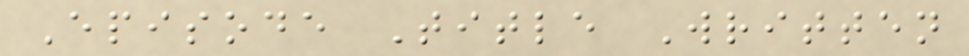Episode Title Written
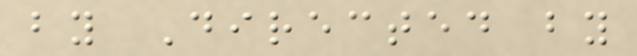by Directed by
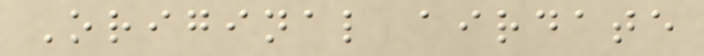Original airdate
